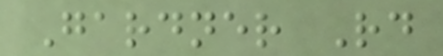Gardner Rd
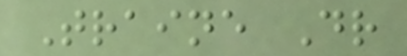Traine Dr
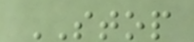STOP
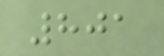801
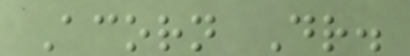Acorn Dr.
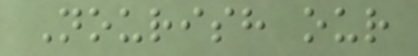Nourish our
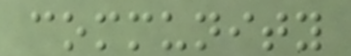community
